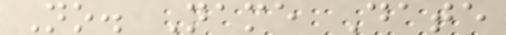No. Name Date
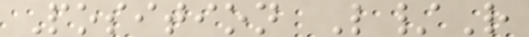Position L/R
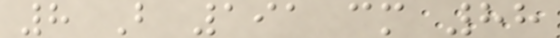8 B 191 cm 88
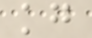kg
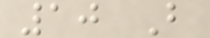10 B
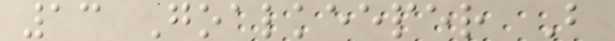13 Goalkeeper B
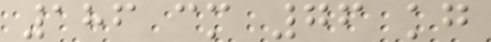186 cm 76 kg
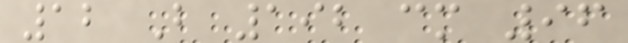12 B 192 cm 96
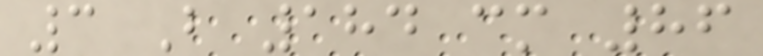3 B 184 cm 86
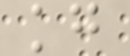kg
